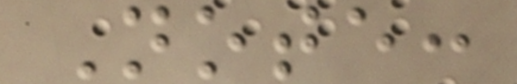Note:
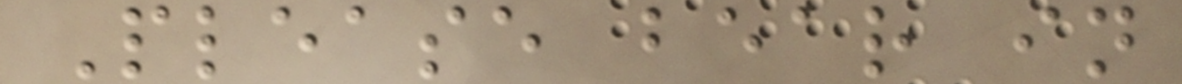Please bear in
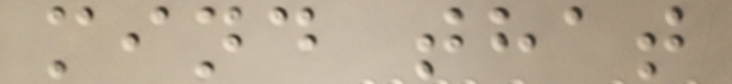mind that
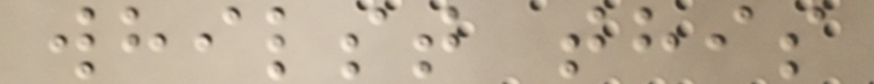whilst this
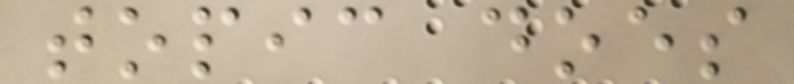topic does
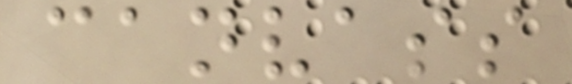canvass
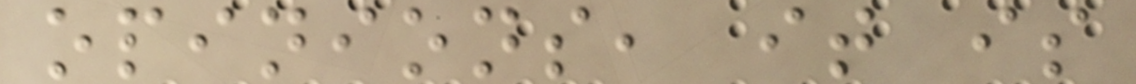opinions, it is
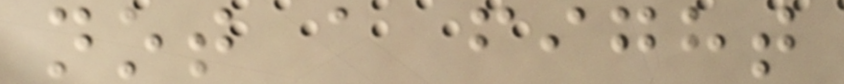not a fight
